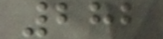282
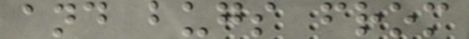and bugs from
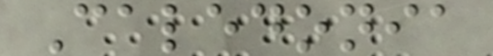Caledonia
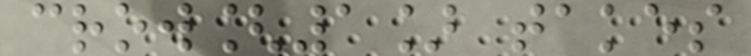crow[1] takes
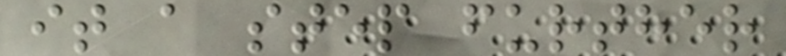it a step further
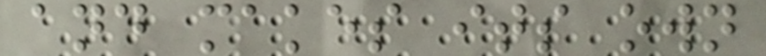and makes its own
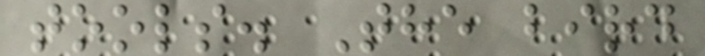tools. The bird
